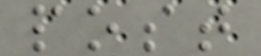post
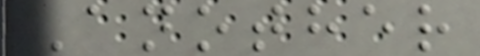Another
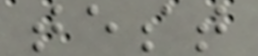test
